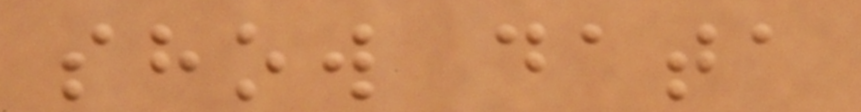show data
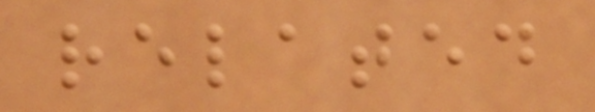related
